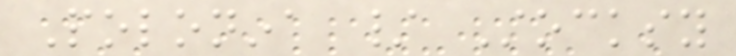Polonina / Stocksy
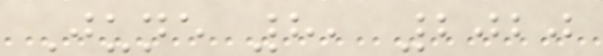June 8, 2020
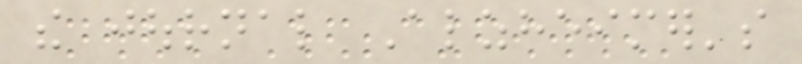the journal Alzheimer's
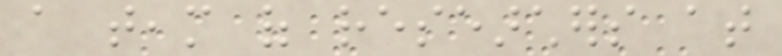a team of researchers at
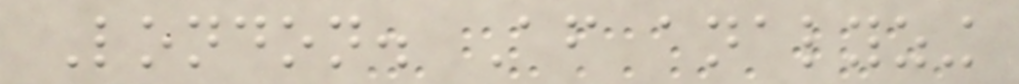London. After analyzing
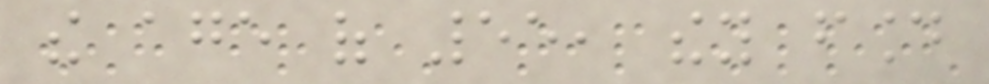the age of 55, they found
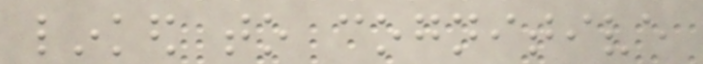linked to cognitive
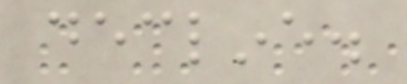decline.
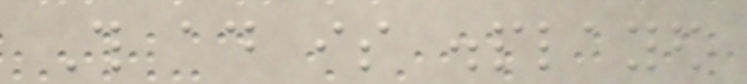This ad is displayed
